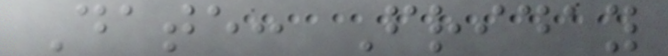Date: Friday
